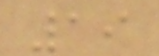19
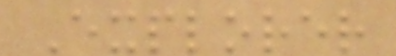Explorer
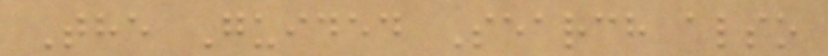The Guided Search also
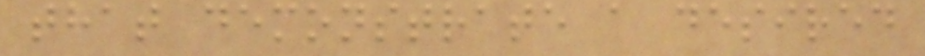that demonstrate a desired
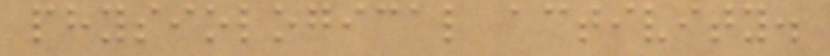physiological activity.
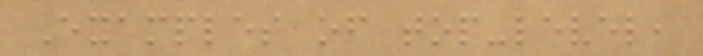Examples of top-level,
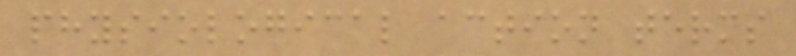physiological action terms
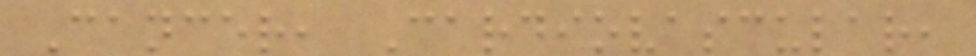Cancer, Cardiovascular,
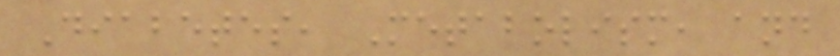Diabetes, Metabolism, and
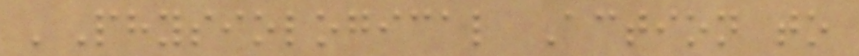'Physiological Action to
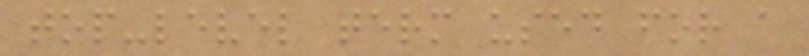top-level term used for a
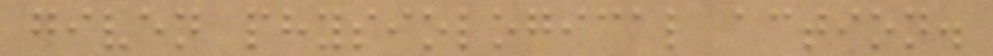given physiological action.
